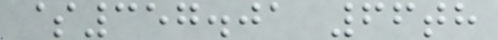$357.01 66th
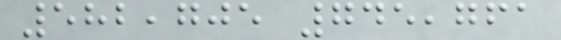582,705 745,761
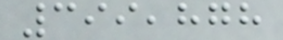399,878
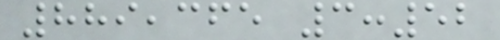889,365 3:52
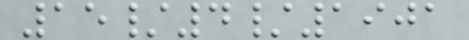15/4/1901
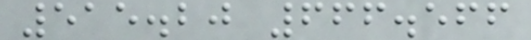515.20 666.566
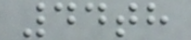44th
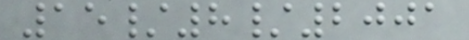15/8/2001
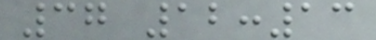37 12:13
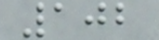102
